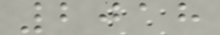2018
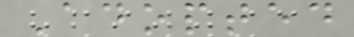Adopted
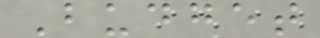Budget
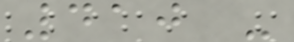410 -
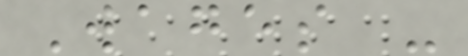Wages -
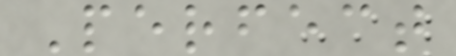Perfect
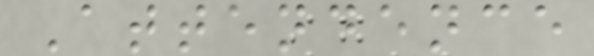Attendence
